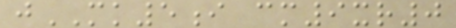jMK5i cm9xr0
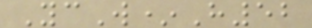YcW*H52
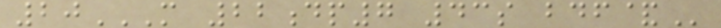20M 22DP7 43S BDF&
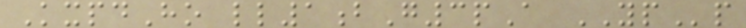KxpdHo ll1bG3pA YPp
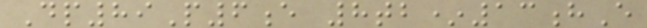Dp89P6e 8tb*13hE
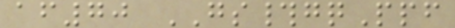af70 GS#gqPpf
